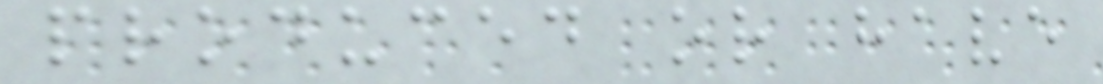produced or have
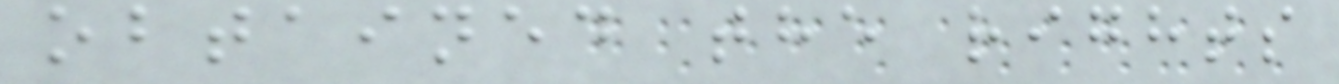obtained the rights
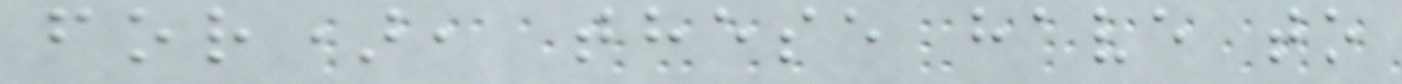for), these have to
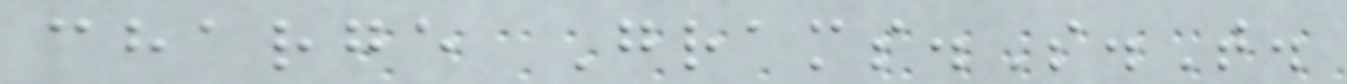charge Grams.S.T.
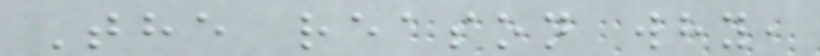The reason why,
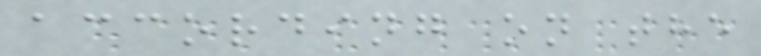according on the
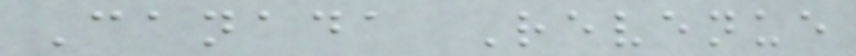Canada Revenue
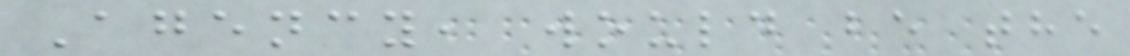Agency, would be the
